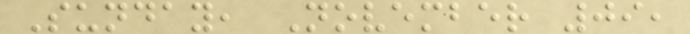Sunday, November 09,
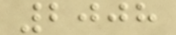2008
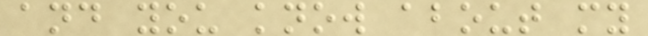and you know about my
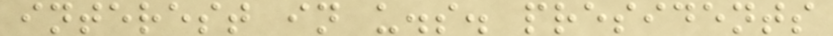interest in u.s. presidents
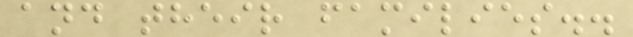and their families..
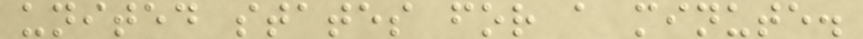united states for a minute.
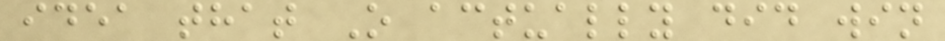idea that O actually did win
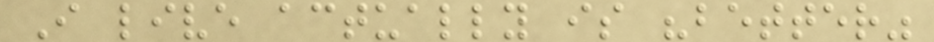I live actually is "better"
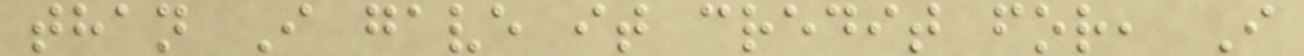than I gave it credit for, I
